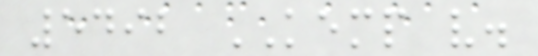5492 KEMP v.
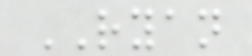RYAN
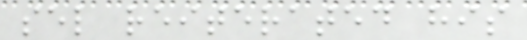sel reiterated his
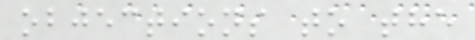objections to the
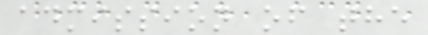admission of the
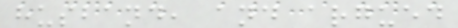husband, and argued
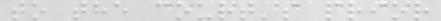to the court's prior
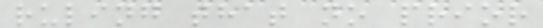ruling that no prior
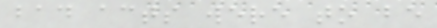bad acts were to be
